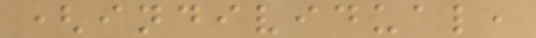(individual,
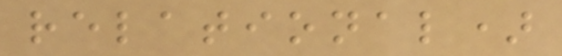relational)
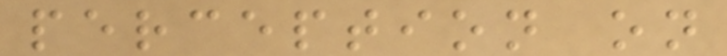perception on
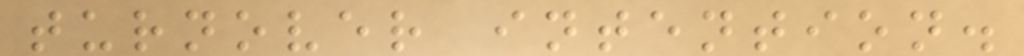turnover intention.
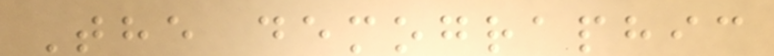The demographic
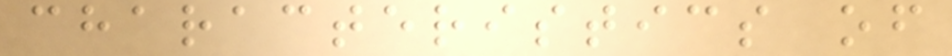characteristics of
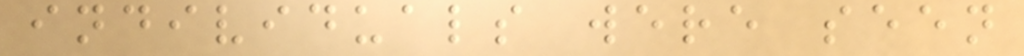individuals were seen
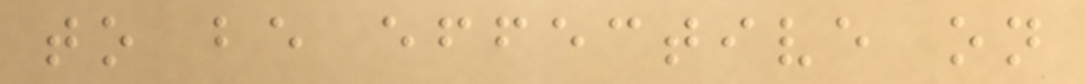to be effective on
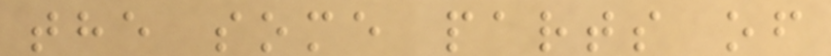the some parts of
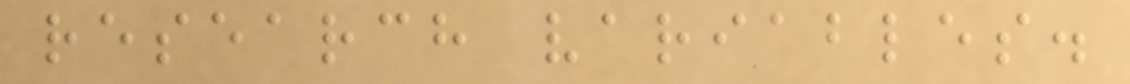research variables.
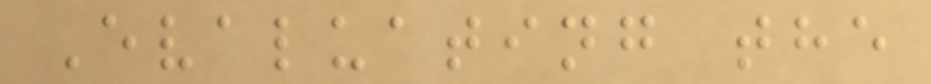Evaluating the
